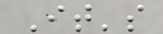It's
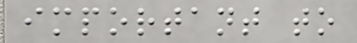important to
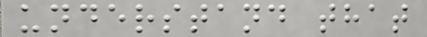understand that
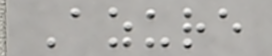Azure
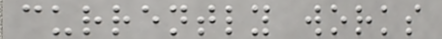currently works
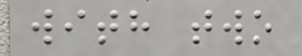with two
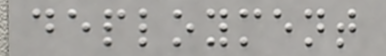deployment
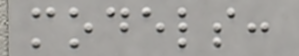models:
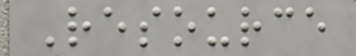Resource
